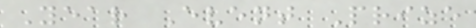Year Event Prize
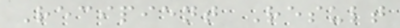Recipient Result
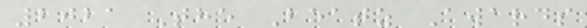2021 The Beatz Awards
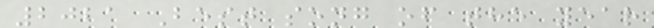2021 Best song of the year
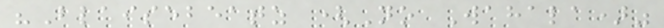"Blaisebeatz (No Wahala)"
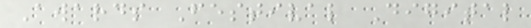Awards Festival Digital
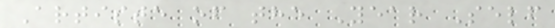Artiste of the Year Self
